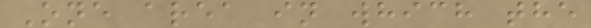One area in which the
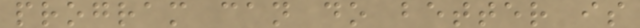program can do better is
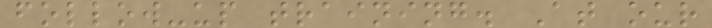follow-up training. At our
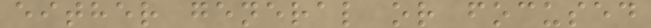either general or focused
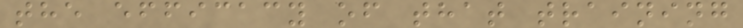the efficacy of that training
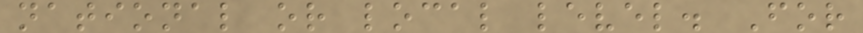national or local level. For
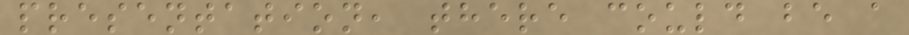presentation, there could be a
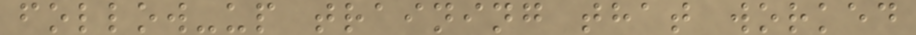follow-up training that worked
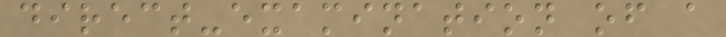direct-examination of a
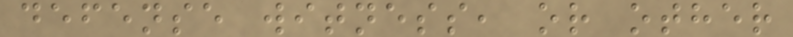defense witness, or other
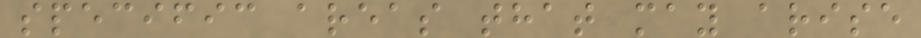specific areas that may arise
